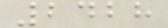2428
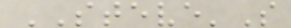STEVE'S
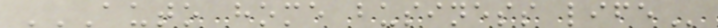AUTO HOME BUSINESS LIFE
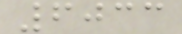6033
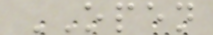OPEN
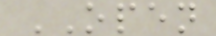OPEN
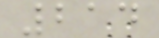214
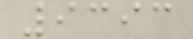9393
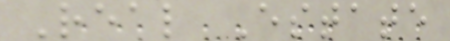Real Estate
